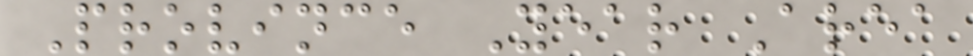Province Year Area
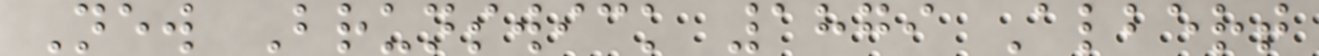New Brunswick 1879 Albert
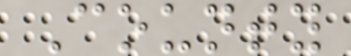County
